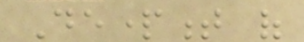Department of
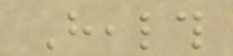Health
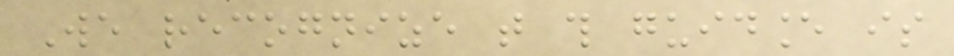We recognize that this guidance is
